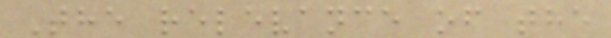The relevance of the
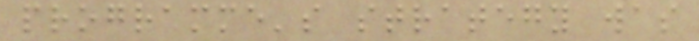programme's strategy was
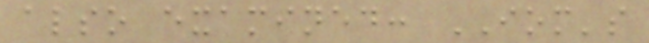also examined: IOM's
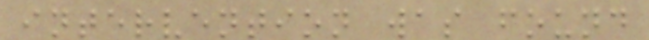intervention was found
